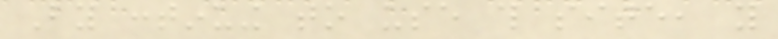By continuing to use this site, you
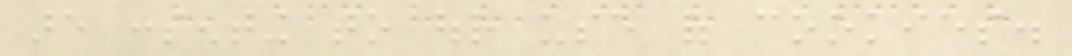are consenting to our use of cookies.
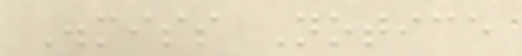Dismiss Notice
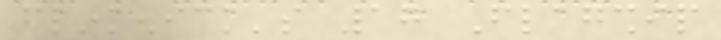flinkenick's 17 Flagship
